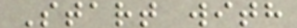Start with
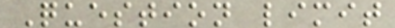Question limit
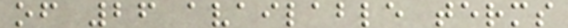of 26 available terms
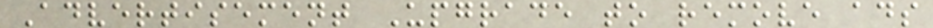Advertisement Upgrade to remove ads
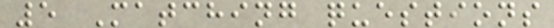5 Matching questions
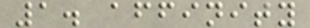1. affinity
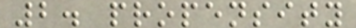2. propensity
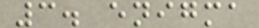3. enigma
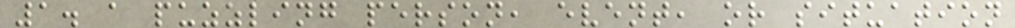1. a puzzling person, event, or situation
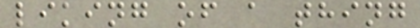liking of a thing
